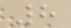8
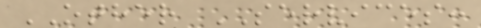OTHER SERVICES:
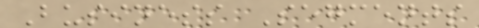Business Segments
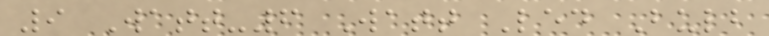9 Watt-6 Watt Led Bulb
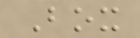Box
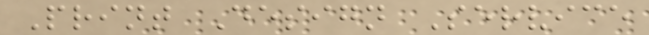Print Design Service
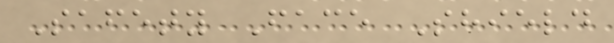Safety Face Shield
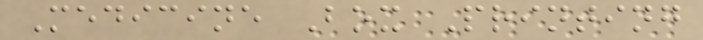Medicine Box Printing
